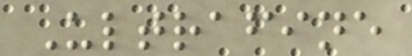Ultrafine
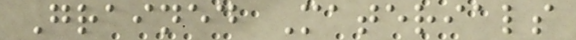Grained Materials
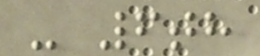- 6th
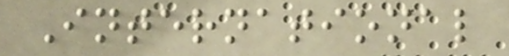International
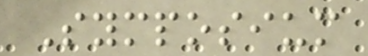Symposium
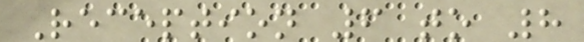Reception 6 to 8
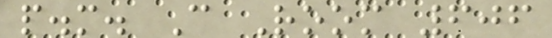p.m. C Room 606
